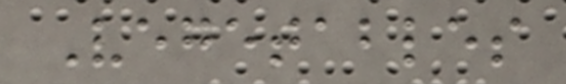Vegetables
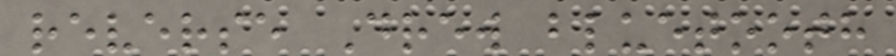reverse Drew bluetooth
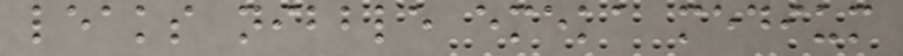leaks nibble emeka medium
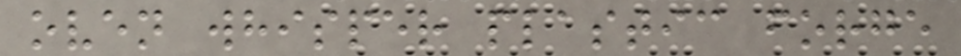oven whisper plastic forge
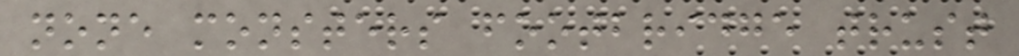none monsters footbridge trust
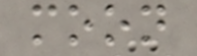moon
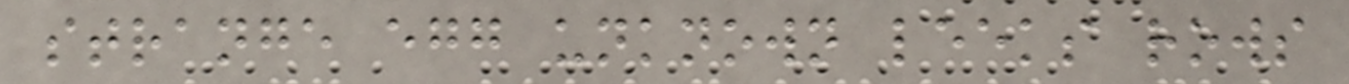strange egg unknown leeks rows
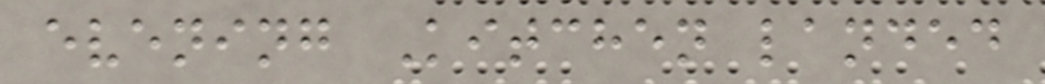evening Kitchen landed
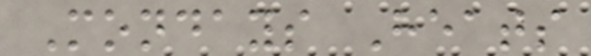Mondays Heats
